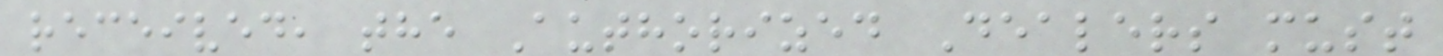received, the Authorized Dealers must
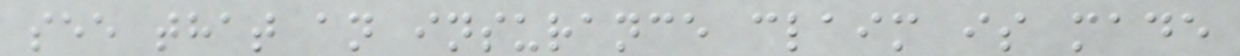see that an insurance claim is made
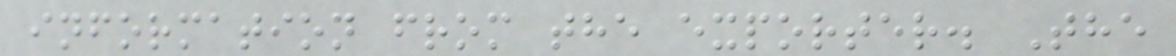information from the exporter. The
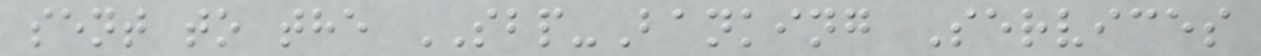sent to the SBP-Banking Services
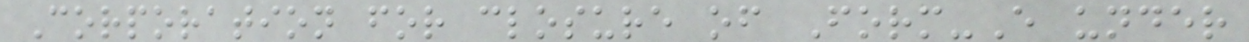Corporation for closure of Form-E under
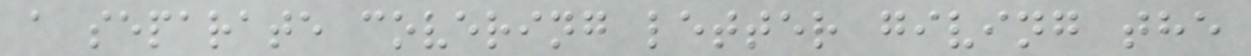a separate covering letter giving the
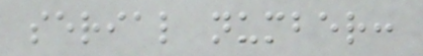serial number:
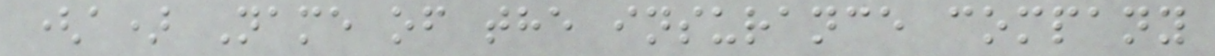(a) Name of the insurance company
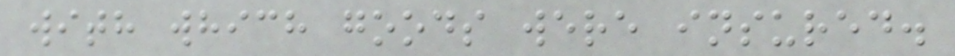with which goods were insured.
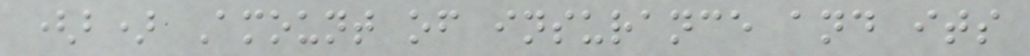(b) Amount of insurance and its
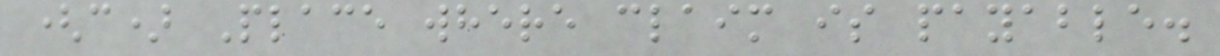(c) Place where claim is payable.
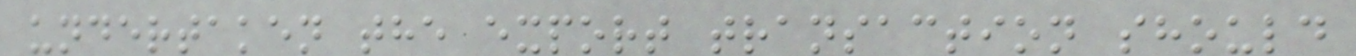undertaken the export transaction should
